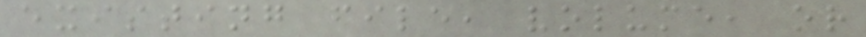existing file, volume, or
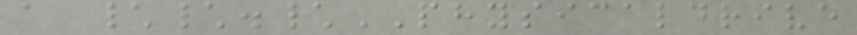a \\.\PHYSICALDRIVE
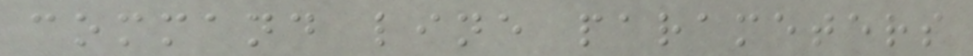command line parameters
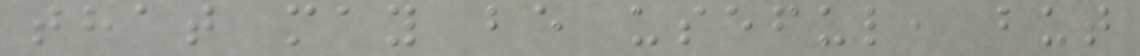that may be useful, but
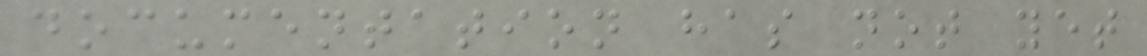documentation has not yet
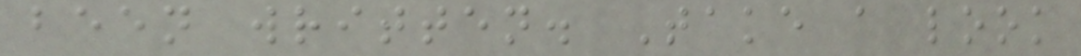been written. Take a look
